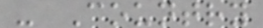- Country
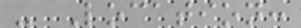- Location:
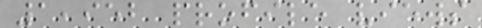1,952 profile views
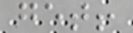get!
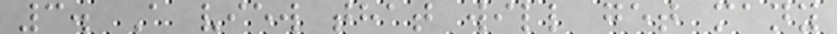3. A view that will get many
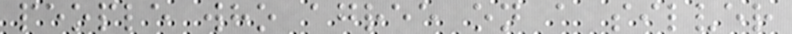people who agree on a silver
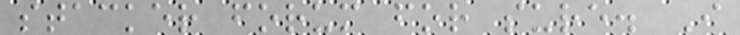stacker forum for sure. I
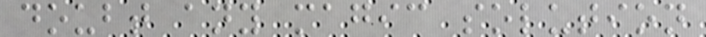doubt any magic solution
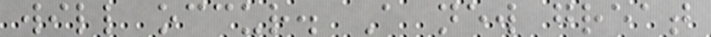will occur. A new great
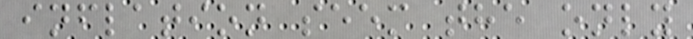inflation seem the only
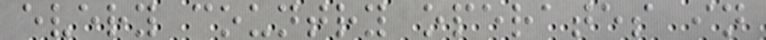every country operates in
